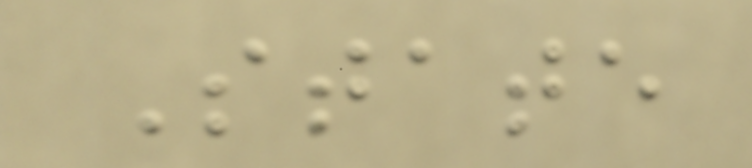State
